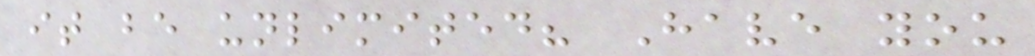it be unlimited? Have you
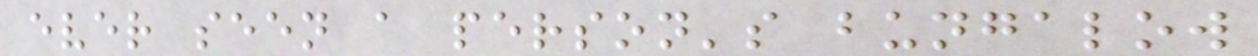ever seen a person's bungalow
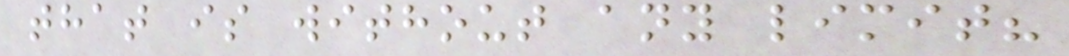that is without any limit?
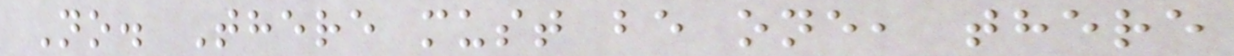No. There must be one, there
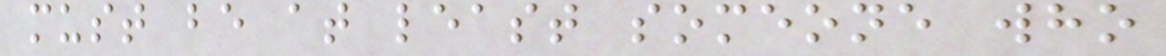must be at least someone who
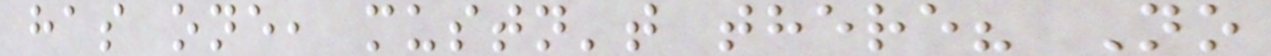has one, mustn't there? No
